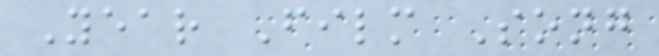Year Film Song
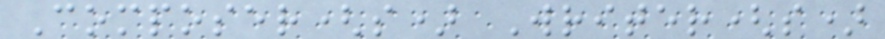Composer(s) Writer(s)
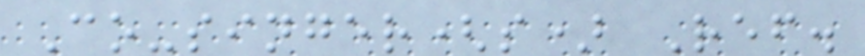Co-singer(s) Ref.
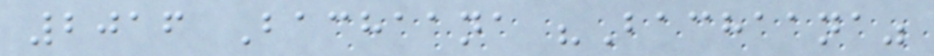2016 Bachaana "Bachaana"
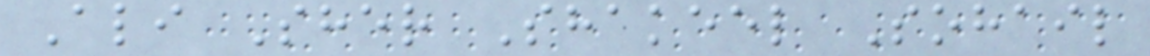Ali Sher Shakeel Sohail
